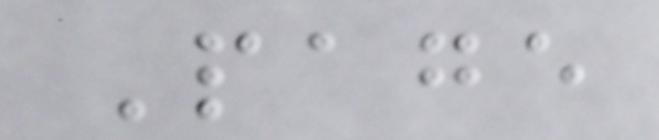Page
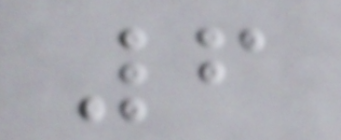6
